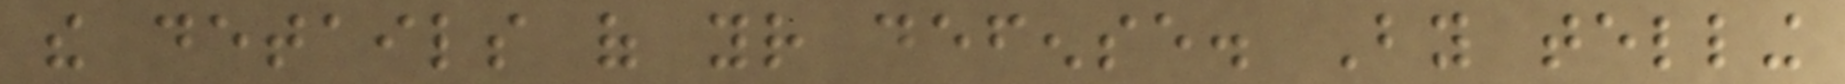the details of your defense. By telling
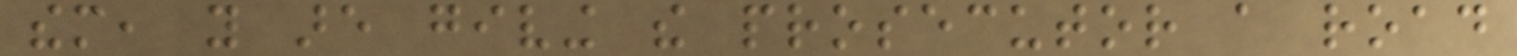them, you are giving the prosecutor a road
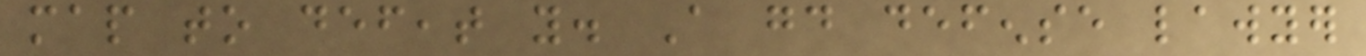map to defeat you. A good defense lawyer
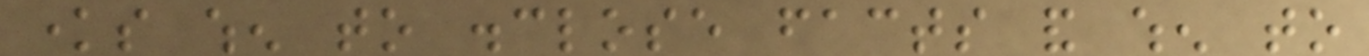knows when to disclose facts and when to
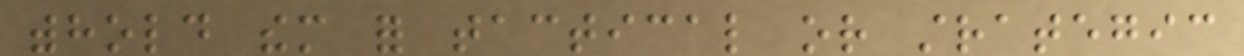withhold them for tactical or strategic
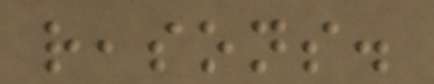reasons.
